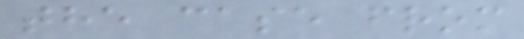the case from
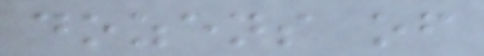dozens of
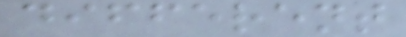different
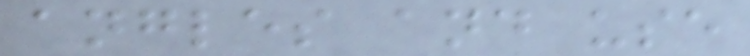angles and use
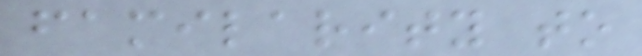familarity to
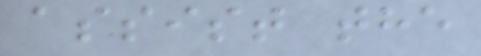assist the
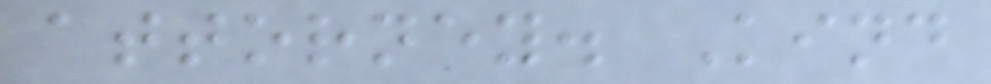attorney. Kind
